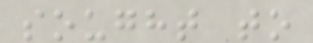sought to
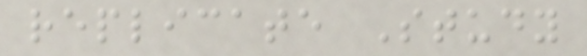replicate Study
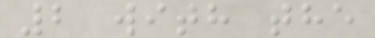2 with the
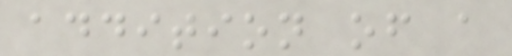addition of a
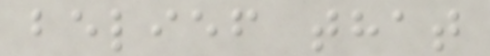belief that
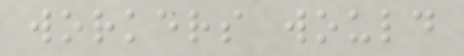workers would
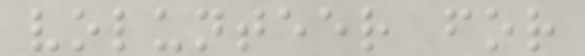volunteer for
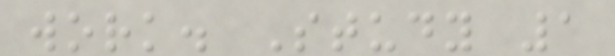work. Study 1
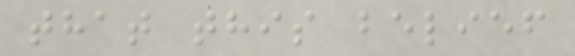that this belief
